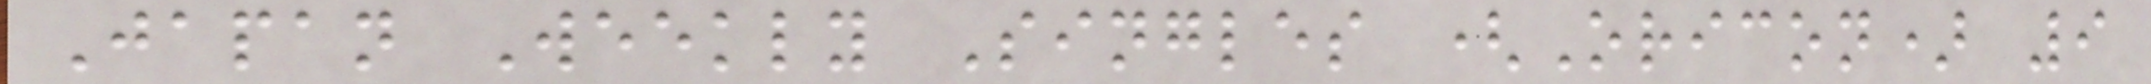Japan Weekly Singles (Oricon) 9
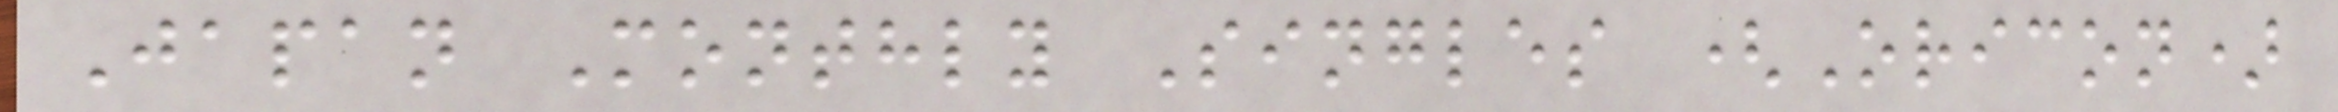Japan Monthly Singles (Oricon)
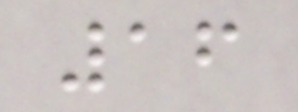16
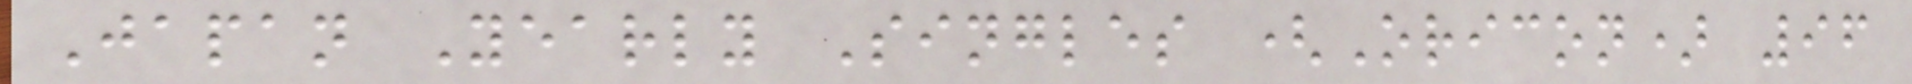Japan Yearly Singles (Oricon) 96
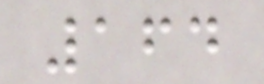164
